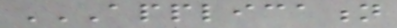APPLICATION
